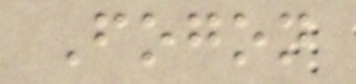Fogon
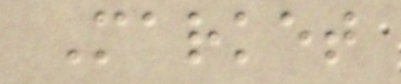Market
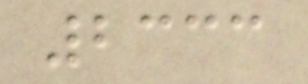2333
